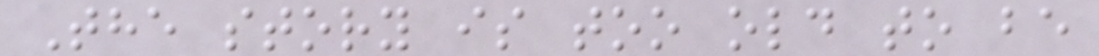The story is too old to be
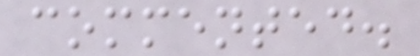commented.
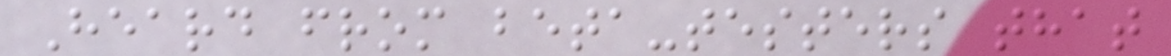Heard from beta-testers that
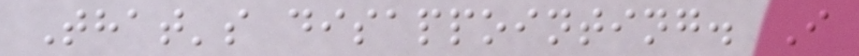That's disappointing. I
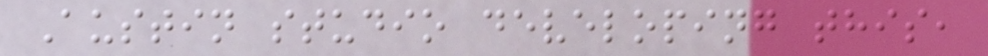Austin studio developing this,
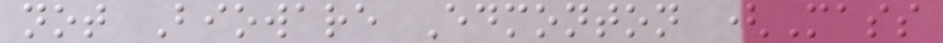not Bioware Edmonton (Mass
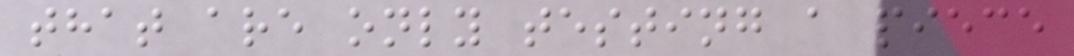that are only testing a piece
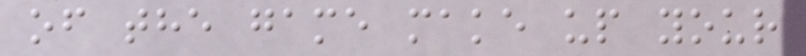of the game make up your
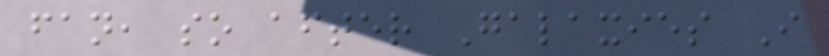fan, so after Galaxies I
